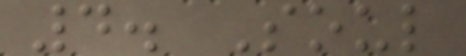4. Soul
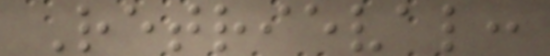Retrieval:
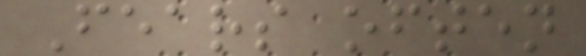Fears often
